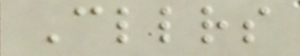Cllrs
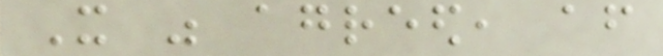It was agreed, after
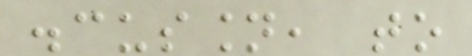discussion, to
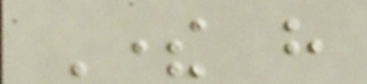There have
